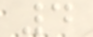4
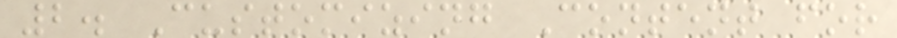2. Customizing Content for
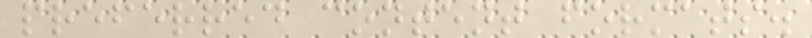preferred content formats.
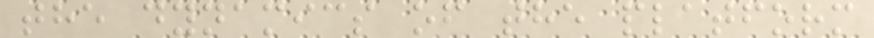the dynamics of the platform
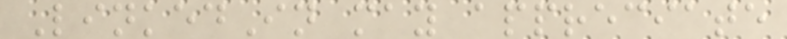LinkedIn may appreciate
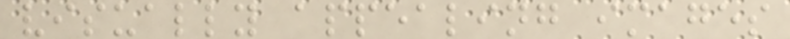visually appealing images
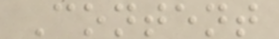Content
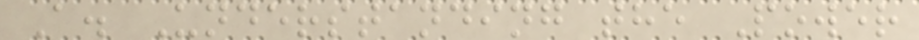A. Understanding the Power
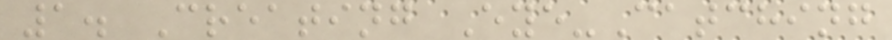1. Creating Eye-Catching
